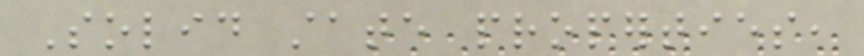Solid state properties,
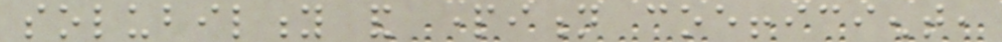solubility and partition coefficient,
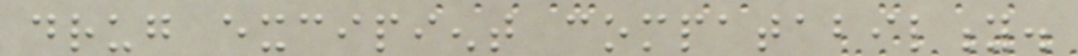drug excipient compatability.
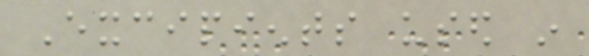Excipients used in
